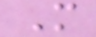M
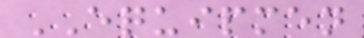EQUIPMEN
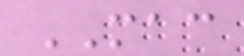MAC
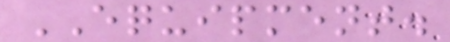EQUIPMENT.
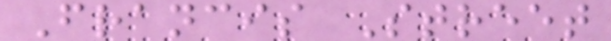Francis Street
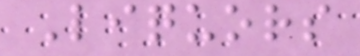Liquors
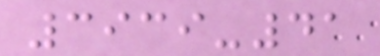3939-41
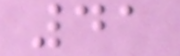41
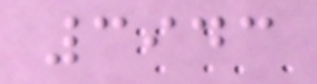3943
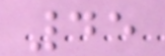45
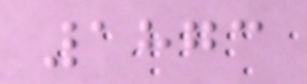1873
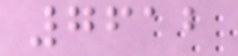7612
